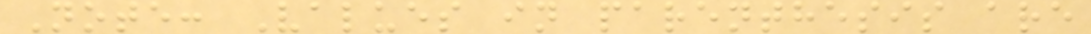Note: Values in parenthesis are
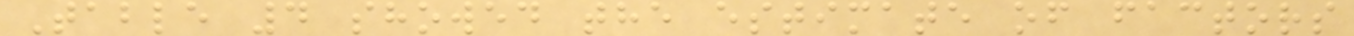Table 4 showed the estimate of factors
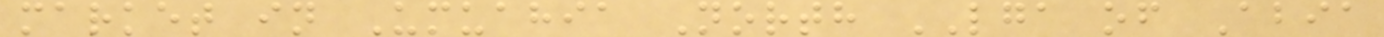market in Umuahia North LGA of Abia
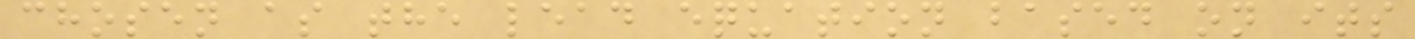chosen as the lead equation based on its
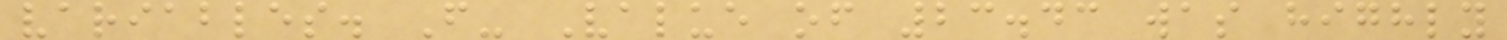variables. F- Value of 23.43 was highly
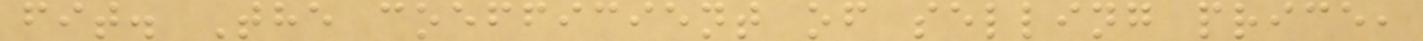fit. The coefficient of selling price,
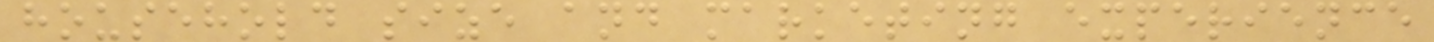household size and marketing experience
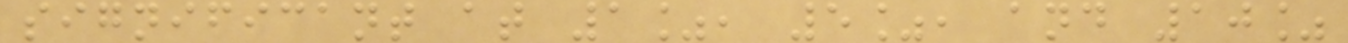significant at 1%, 5%, and 10%
